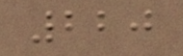220
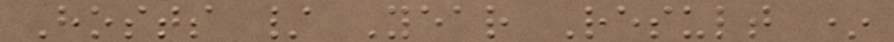Hosts / Year Result *
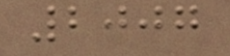2007
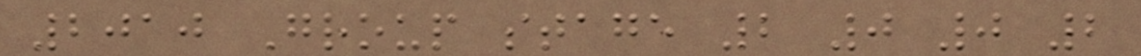2010 Group stage 2 0 0 2
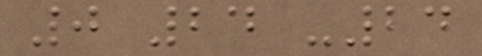0 24 -24
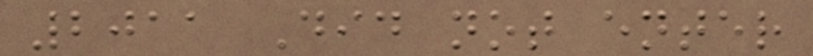2011 Did not enter
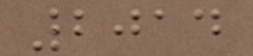2014
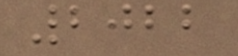2022
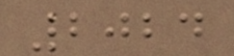2024
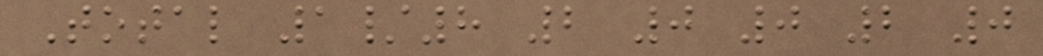Total 1/8 2 0 0 2 0
